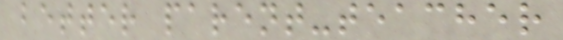better parent-teacher
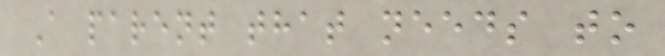A parent that needs to
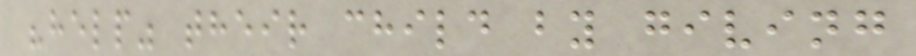"help" their child by giving
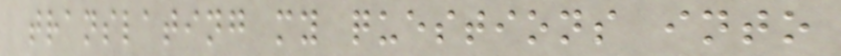translating my questions into
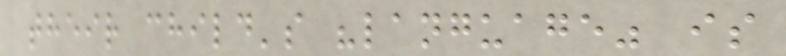their child's "language" is
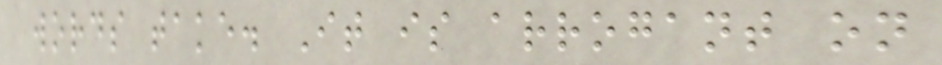words take. It is arrogant on
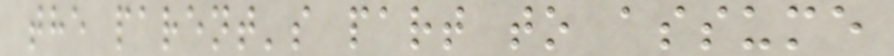the parent's part to assume
